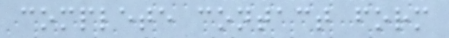complete contact form
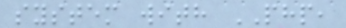system with PHP,
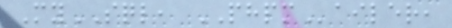MySQL, PHPMailer,
